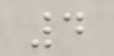4
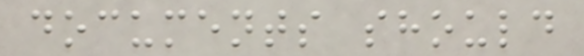documents should
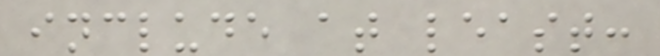include at least:
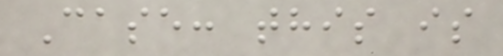Case: this is
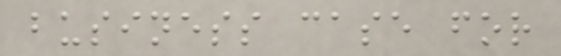business case for
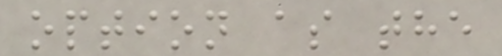option as the
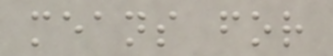means for
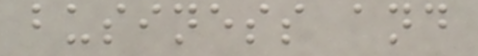business and
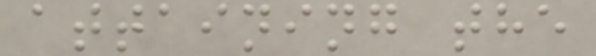attaining the
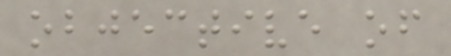objective of
